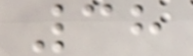38
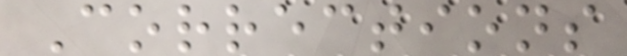Corrections
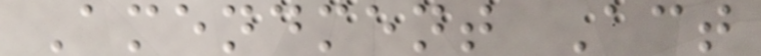Amendment Act
